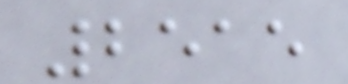2515
